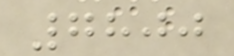7800
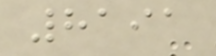8191
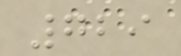729
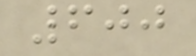600
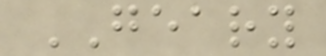GEARY
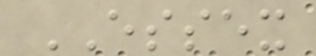ESSEX
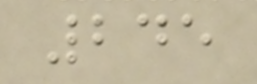245
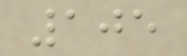105
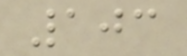103
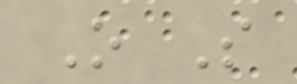O S
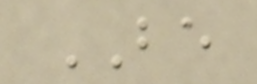BE
